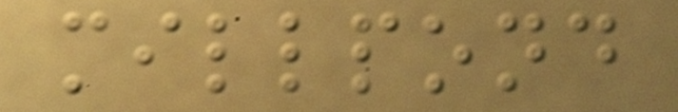millpond
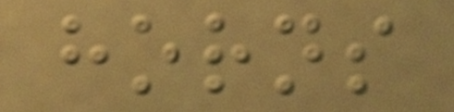horns
